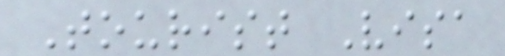Tourist Visa
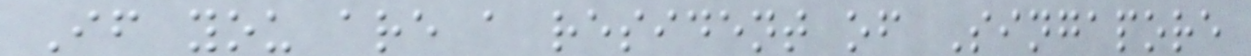If you are a resident of Singapore
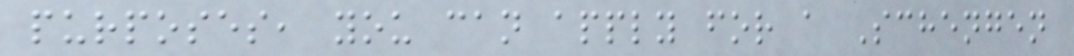purposes, you can apply for a Schengen
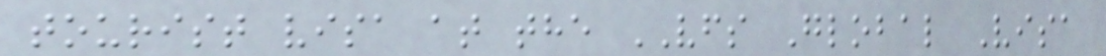tourist visa at the VFS Global Visa
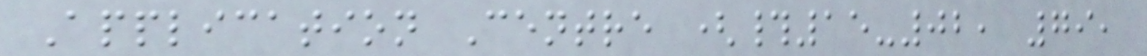Application Centre (#15-02, 79,
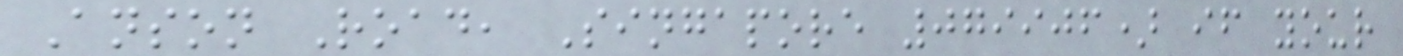Anson Road, Singapore 079906) if your
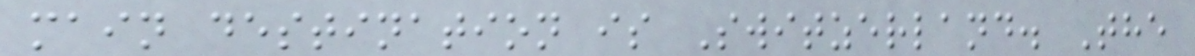main destination is Switzerland. The
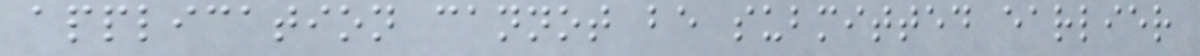application cannot be submitted earlier
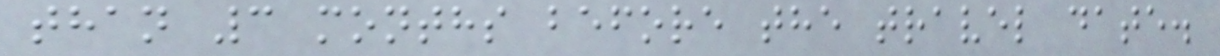than 3 months before the travel date.
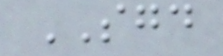SGD
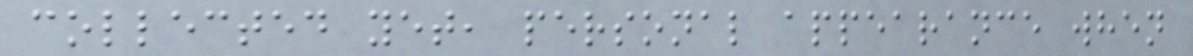collected yet, personal appearance when
